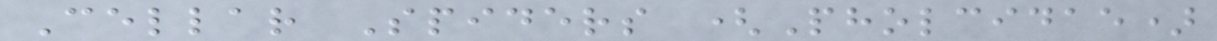Cellar Spiders (Pholcidae)
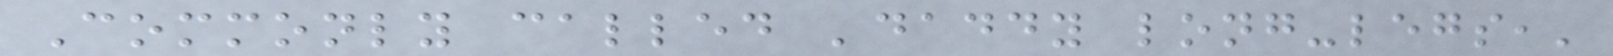Commonly called 'daddy long-legs,'
